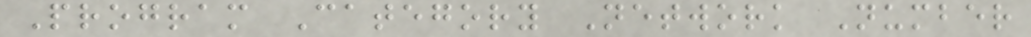Program Category Network Number
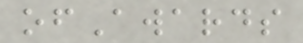ofAwards
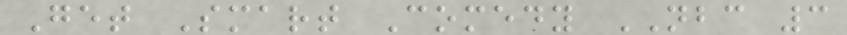Get Smart Comedy NBC 3
